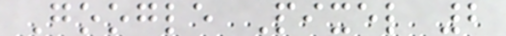Google Pixel 2
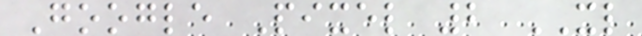Google Pixel 2 XL
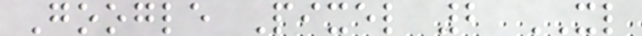Google Pixel 2 XL
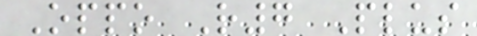Oppo R7 Plus
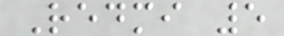Redmi 5
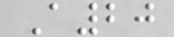A20
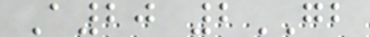A20 2GB
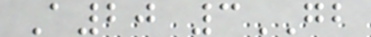A20 3GB
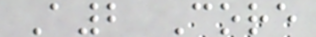A2 Core
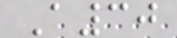A30
